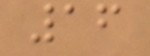16
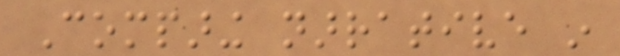Comparing narrative in
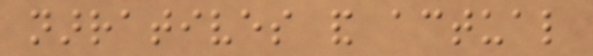narratives and actual
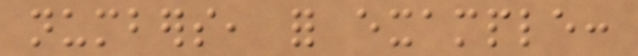numbers, for example:
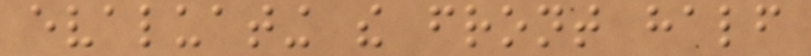evaluating the front half
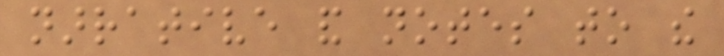narrative and notes to the
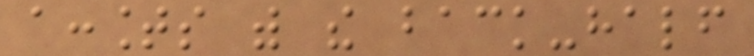accounts with the back-half
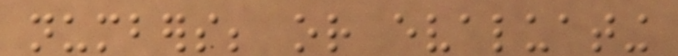numbers; or evaluating
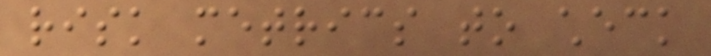risk metrics to check
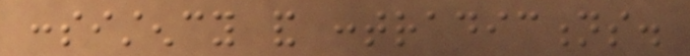consistency and contradictions.
